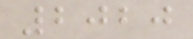2020
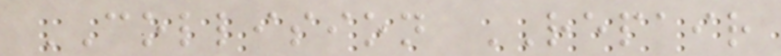COLLISION REPAIR
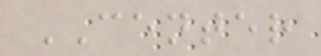CENTER
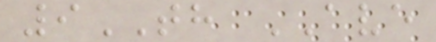9TH AVE
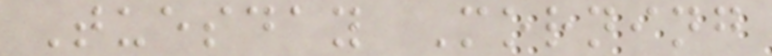Tuesday Morning
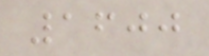1600
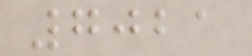7021
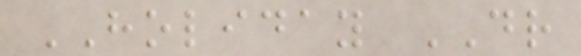HOLIDAY DR
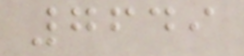7649
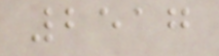2517
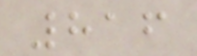816
